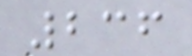236
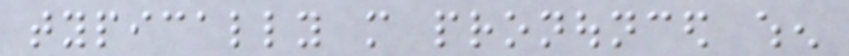typically more pronounced when
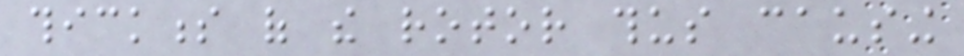thickness of the rotor thus causing
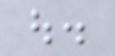out.
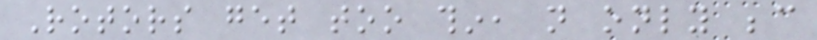Rotors get too thin, not only because
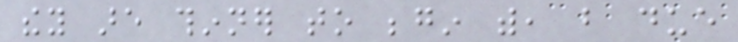they are thinner to begin with, but due
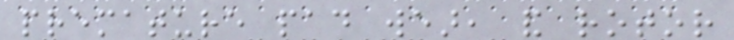premature pad wear, and rotor
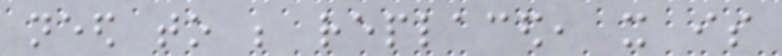need to be replaced, it is
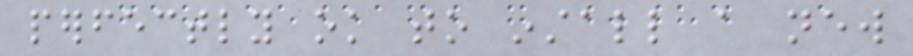perfectly ok to install a new
